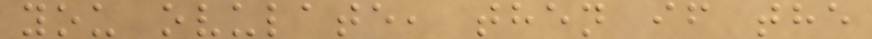you ovulate, then if the
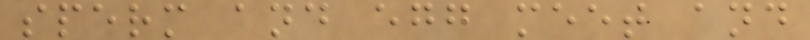sperm and egg meet and
